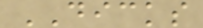DICKS
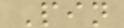Pin
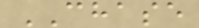CHASE
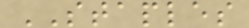STAPLES
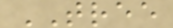TREE
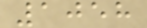1058
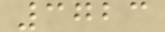3723
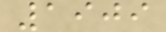1909
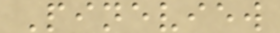Pineview
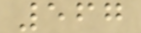567
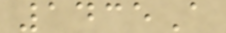1435A
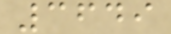3649
